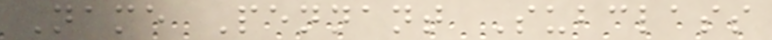Name Pennant Subclass
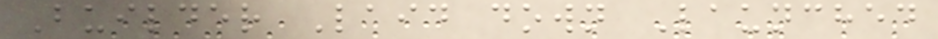Builder Laid down Launched
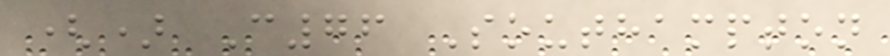() C76 Southampton
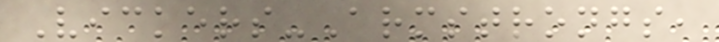Vickers-Armstrongs,
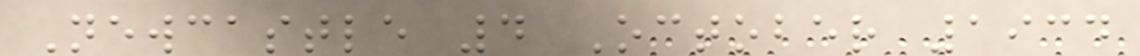Newcastle 4 October 1934
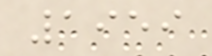1959
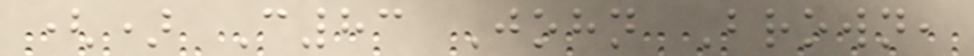() C83 John Brown,
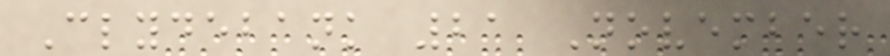Clydebank 21 November
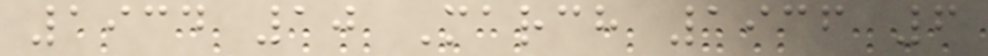1934 10 March 1936 6
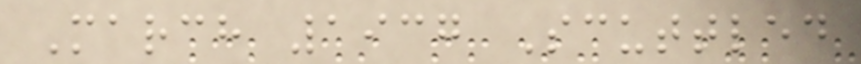March 1937 Scuttled
